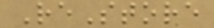ReStore
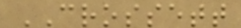CROSSETT
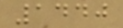1440
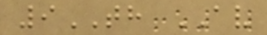9TH AV
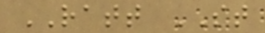RATT ST
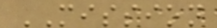MISSION
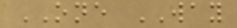ONE WAY
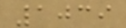1039
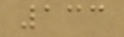133
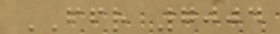FFR 7004
